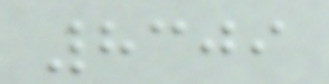8309
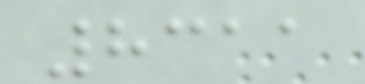8311
